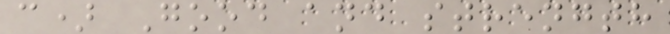c) Good and strength
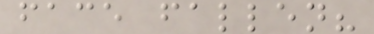face fallen?
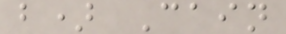b) Cain
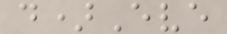d)Eve
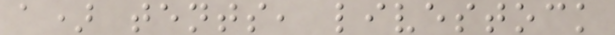a) tents, livestock
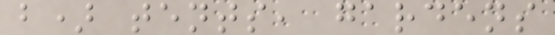b) tents, gardens
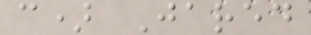c) Jared
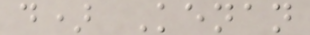d) Kenan
